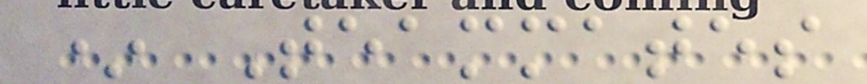* Teammates
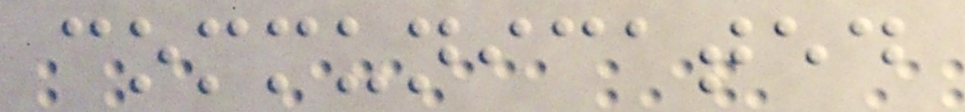communicated
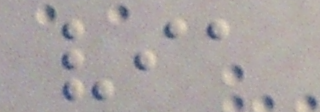via
